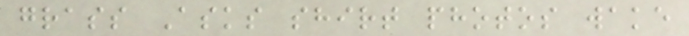grass Asks shirt photos wake
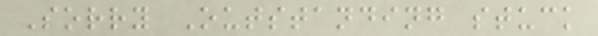Sorry Outstanding stuck
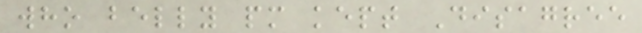who belly pm kept Disagree
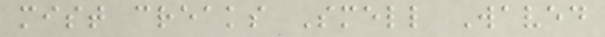mist creaks Smell Waved
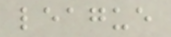league
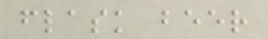flask beer
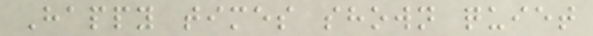Happy times shown quiet
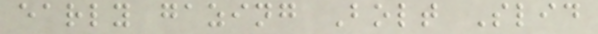early gazing Bolt Slid
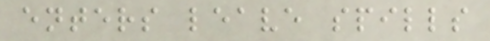enters leave spills
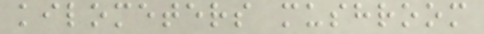kilometers mushroom
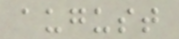august
